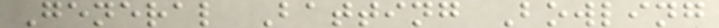General Batting Bowling
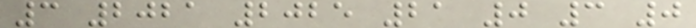3 2021 2025 21 0 3 0
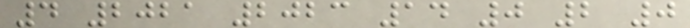4 2021 2023 14 0 2 0
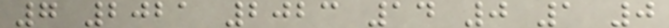7 2021 2023 14 0 1 0
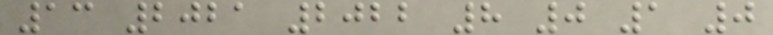13 2021 2022 8 0 1 0
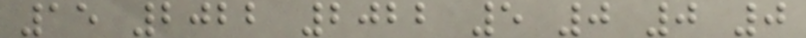15 2022 2022 5 0 0 0
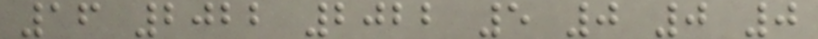16 2022 2022 5 0 0 0
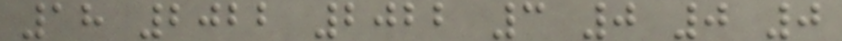18 2022 2022 3 0 0 0
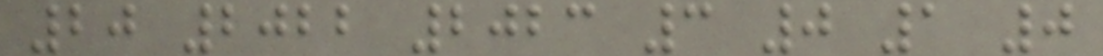20 2022 2023 3 0 1 0
